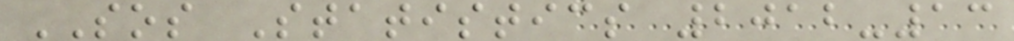SOS Statistics 2012-13
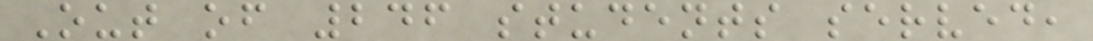Out of 246 students served,
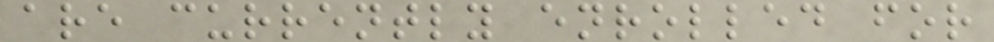are currently enrolled for
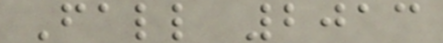Fall 2013
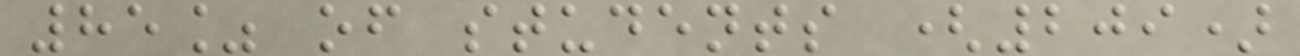85% of students (209)
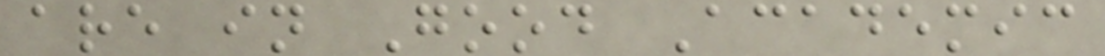are in Good Academic
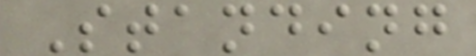Standing
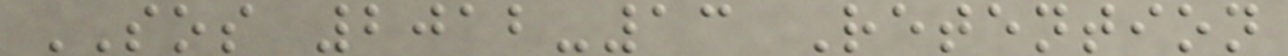SOS 2012-13 Retention
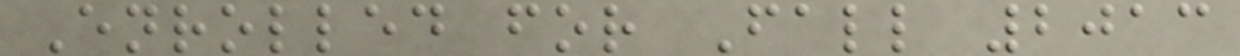Enrolled for Fall 2013
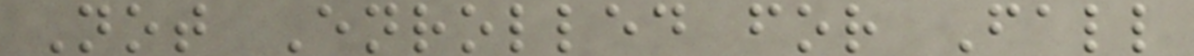Not Enrolled for Fall
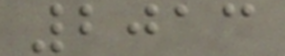2013
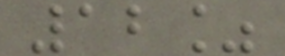12%
